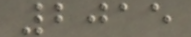2015
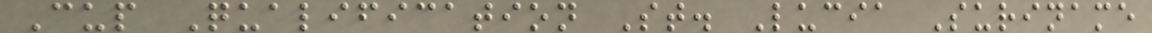Cup Qualification St. Lucia Suriname
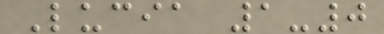Lucia 1-0
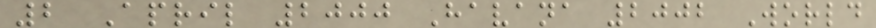2 April 2000 Havana 2002 World
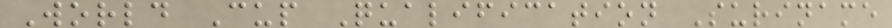World Cup Qualification Suriname
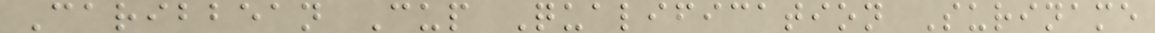Caribbean Cup Qualification Suriname
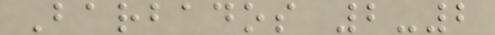Barbados 2-2
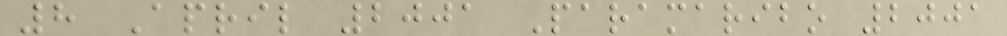8 April 2001 Paramaribo 2001
